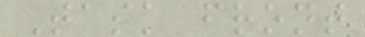Task front
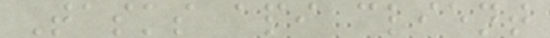Tasks api client
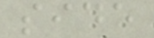side
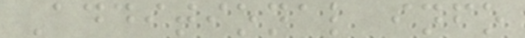Additional info
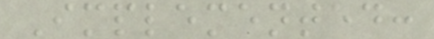Implemented:
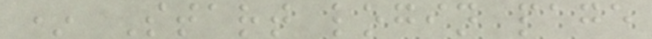* Start login page
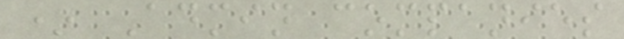* Admin companies
